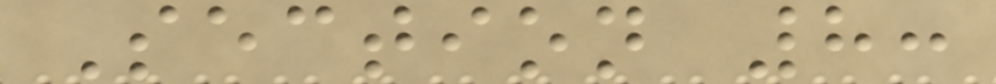Section 8:
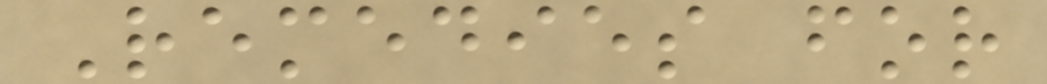Remedies for
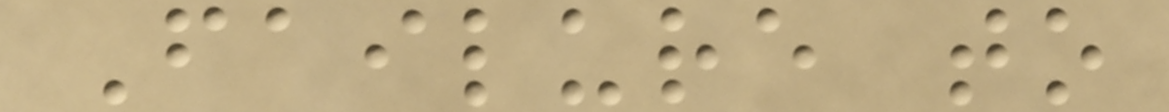Failure to
